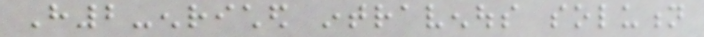H2-enriched intravenous solution
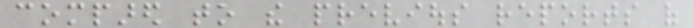compared to the previous reports of
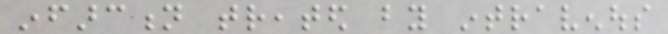infarction treated by intravenous
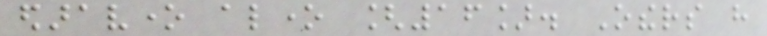edaravone alone [16]. Others have
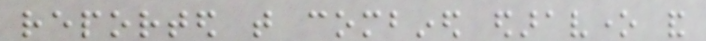reported that combined edaravone and
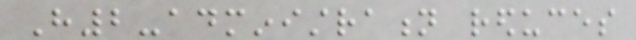H2-administration reduces
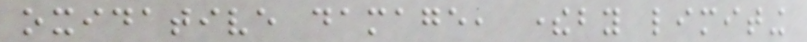oxidative damage, thereby limiting
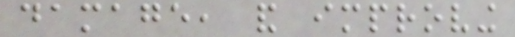damage, and improving
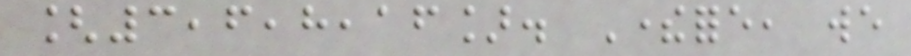[3,6,8,16]. Therefore, we
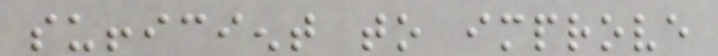sufficient to improve
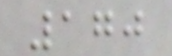170
